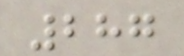287
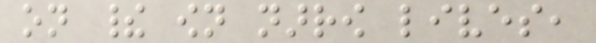on their own narrow lives,
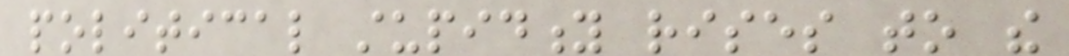political stupidity rises to the
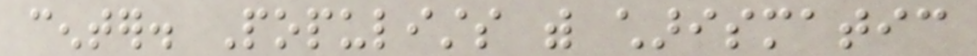center. Populists with charismatic
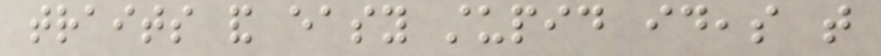traits and easy stupid ideas that
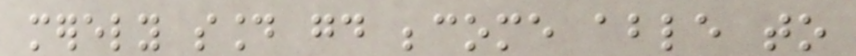merely sound good become able to
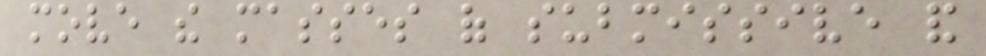move the masses of submissive and
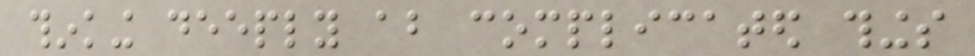thinking deeply about complicated things
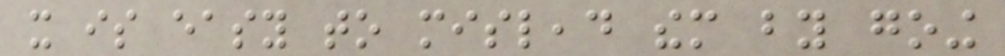it is easy to mislead them by going
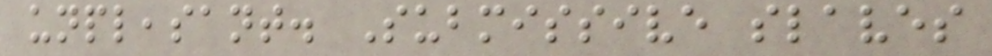unpleasant. Submissive slaves
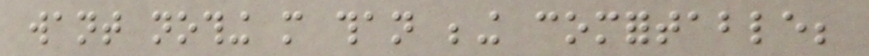want nothing more than being comfortable;
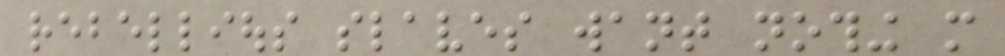rebellious slaves want nothing more
